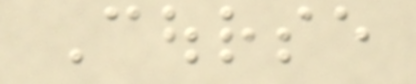Course
